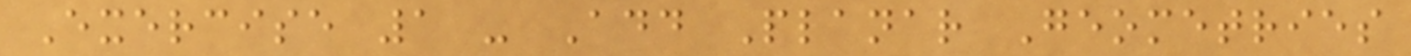Exercise 1 - Add Planar Geometries
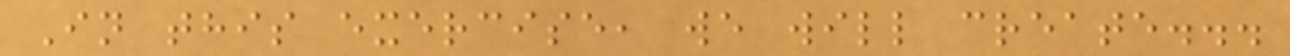In this exercise, we will create...
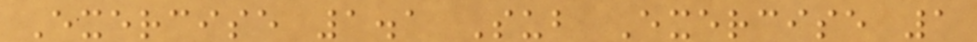Exercise 1.1 Sub Exercise 1
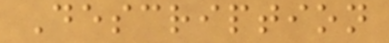Description
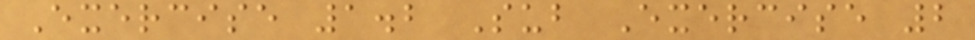Exercise 1.2 Sub Exercise 2
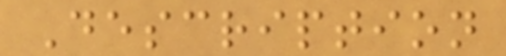Description
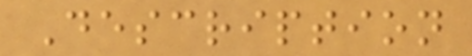Description
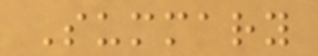Summary
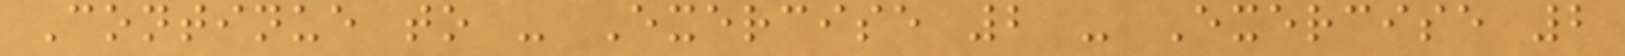Continue to - Exercise 2 - Exercise 2
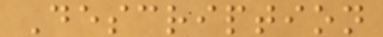Description
